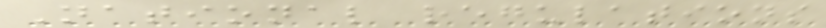National regulations
